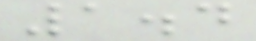1.4
